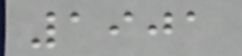1901
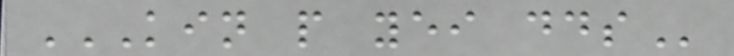KIN P YEI DDS
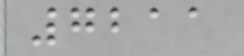7211
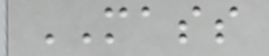MASS
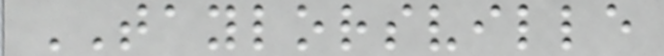TAYLORSVILLE
